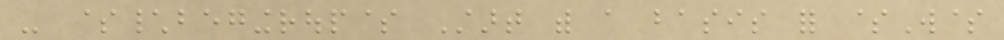- $\begingroup$ Start with a basis for $W$
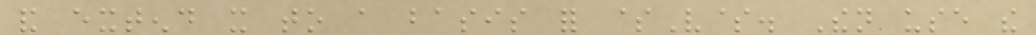and extend it to a basis for $V$. Then use the
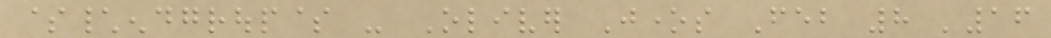$\endgroup$ - Oliver Jones Feb 8 '16
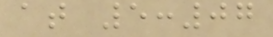at 5:07
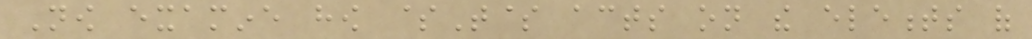Now examine how $T$ acts on the elements of
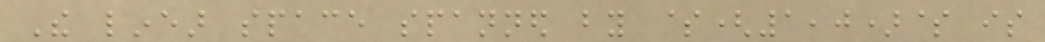The linear space spanned by $(1,0)$ is
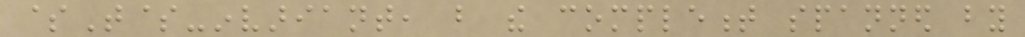$T$-invariant, but the complement spanned by
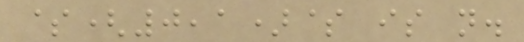$(0,1)$ is not.
